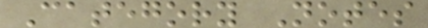Category Notes
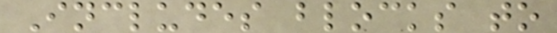Includes blocks to
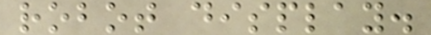robot display.
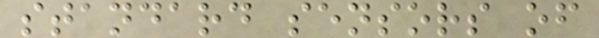standard sensors of
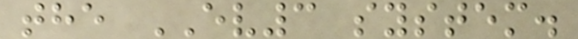the EV3 system.
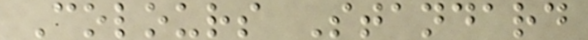Colours Standard
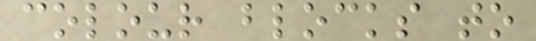colour blocks to
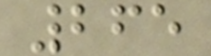265
